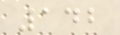142
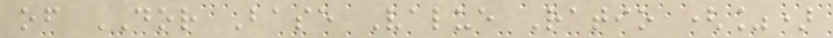of DOR Base Value Ratio (%)
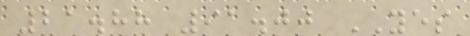21.88 91.00 YES
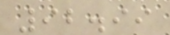92.99
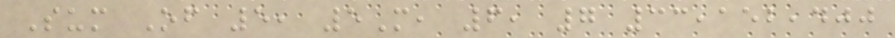Sum Of 5, 5M, 6, 7 33,152,400
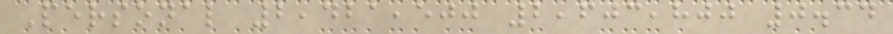Personal 2,421,500 2,603,800 0.34
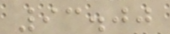93.00
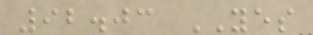92.03 YES
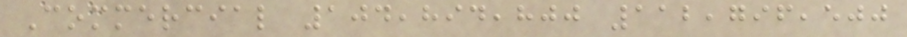Commercial 104,894,800 112,796,500
